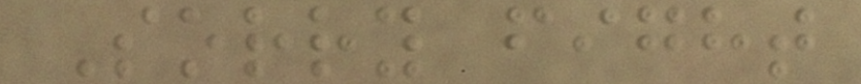Sorry fight
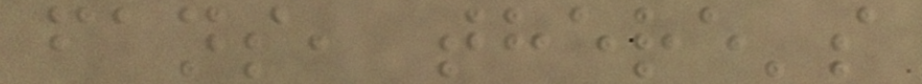fans, there's
